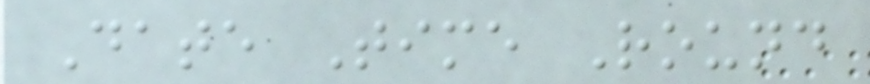Date Time Round
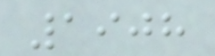1908
